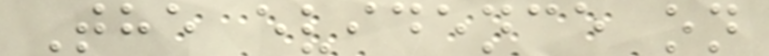The evidence on
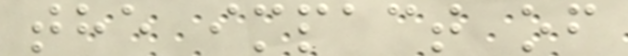the impact of
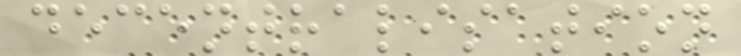decentralisation
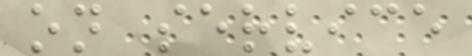on service
